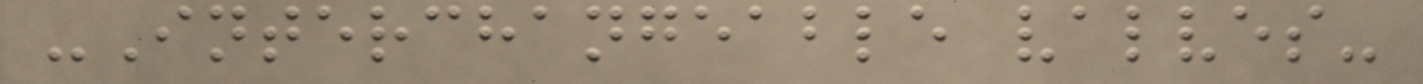-Interchangeable valves-
